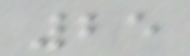25
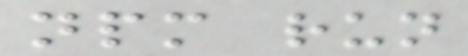npm run
